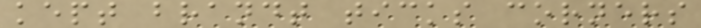kept brandt ticks corners
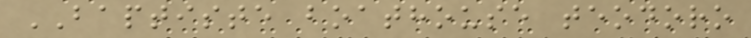BAPTISTE boathouse teodoro
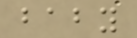baby
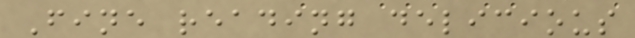Fine reading delicious
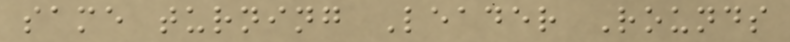same turning Leader Rounds
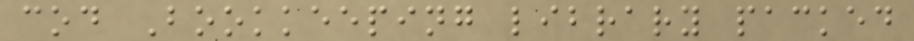cod Bookkeeping library packed
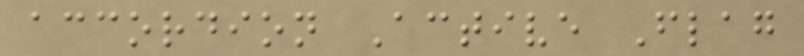accordion Active Flag
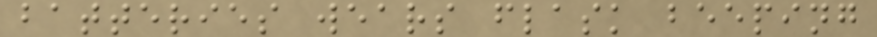batteries wears flask beeping
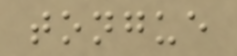tongue
